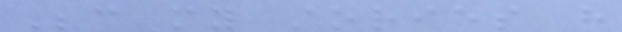Because my stories have
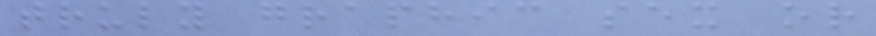truly graphic sex or
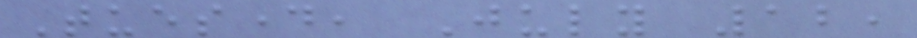Tuesday, July 12,
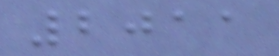2011
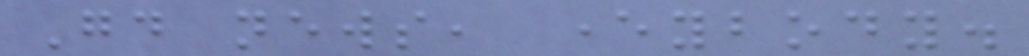Good news, everybody.
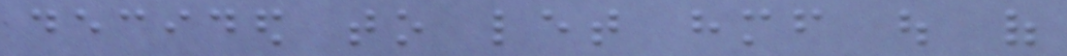decided to let himself out of
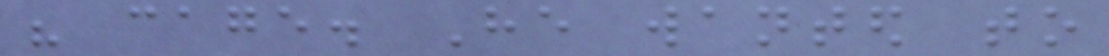his cage. He wanted to
